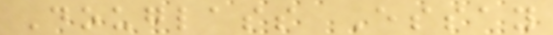Douglass Essay
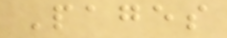Pages
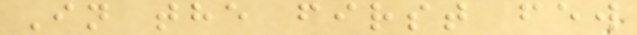In the first few
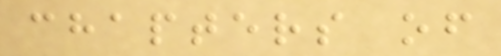chapters of
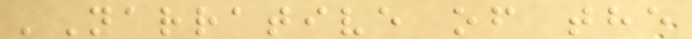'Narrative of the
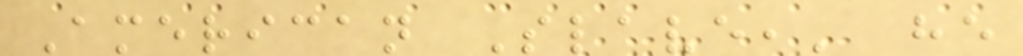American Slave,' he
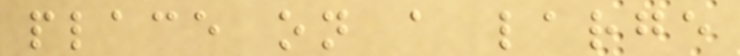place on a large
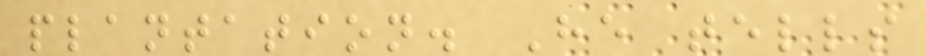plantation. He tells
